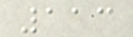113
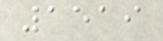1519
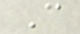C
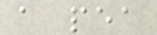a pea
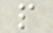p
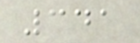341
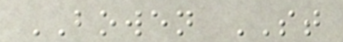BOWEN ST
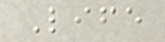Life
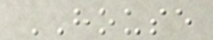HOUSE
